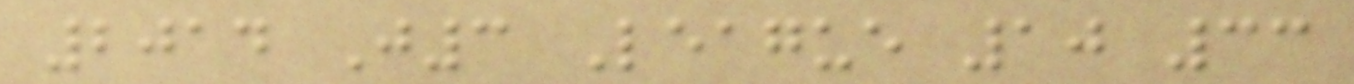2014 J3 League 10 33
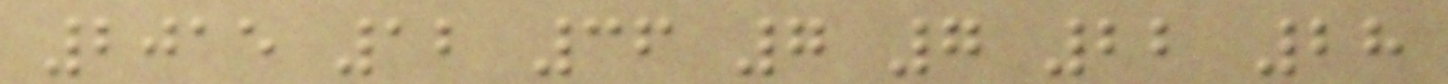2015 12 36 7 7 22 28
